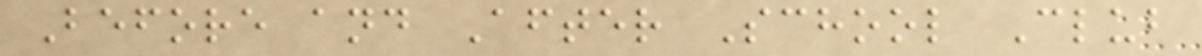Before and After School Club
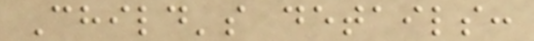Child's details:
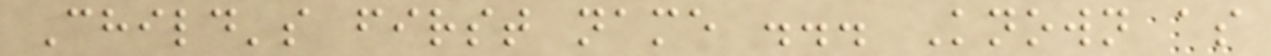Child's first name ... Known as
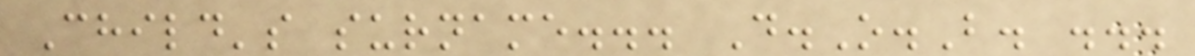Child's surname... D.O.B. ...
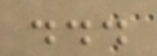...
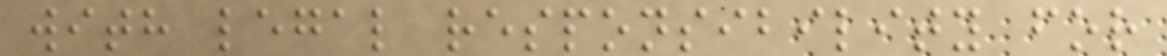with legal responsibility for
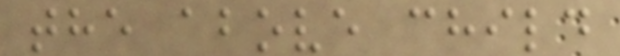the above child
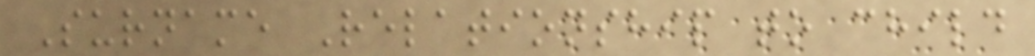Surname Relationship to child
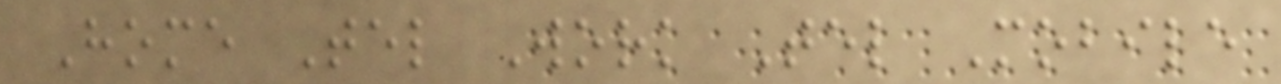Home Tel Work Tel Mobile
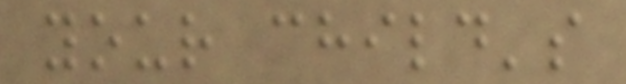your child's
